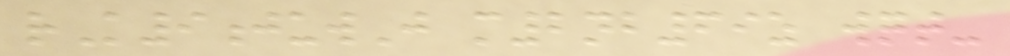rK9juwJ m2nb69z wqt-
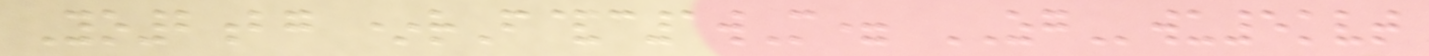Yo2bg *rF&c1wM= ZGwu5kvt
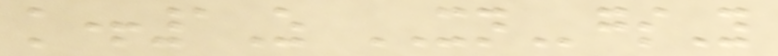k+1Z XNgsY
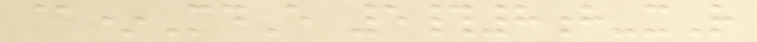@*MdE 5#8h-xR
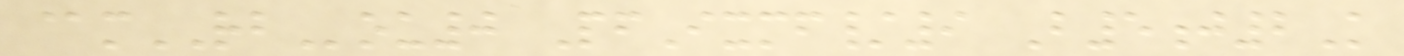@mRBou0 PfIxmf/9 B5j2K
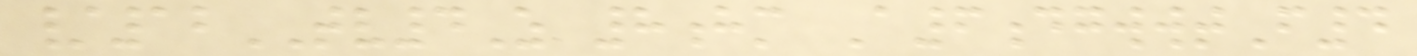/12TV4Z 8hm A6dgwwtF4
